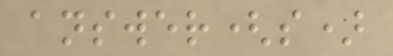answer(s)
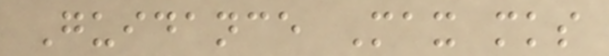Guidance Max mks
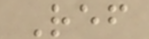Ref
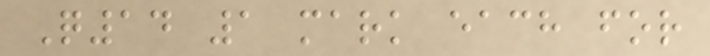Q14 1 mark each for
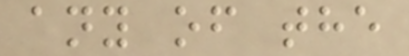any of the
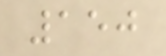150
